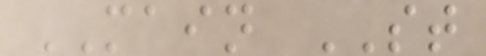MAIN ST
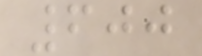600
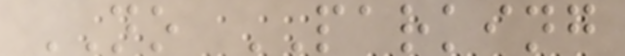NO PARKING
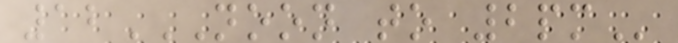12NOON TO 2PM
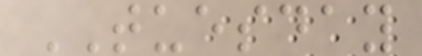TUESDAY
